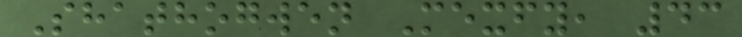Shathogwen Mexfy, 43
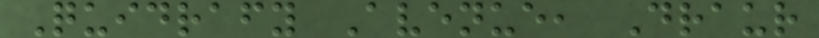Quidrafy Avenue, Draur
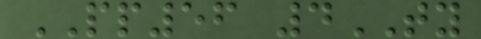PP56 4TY
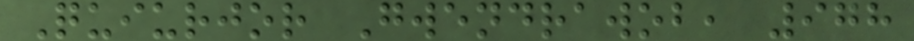Quiurjor Gwendrawob, 978
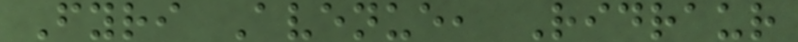Fyri Avenue, Ridraur
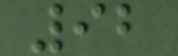92
